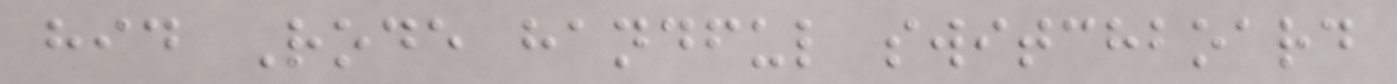hid Rode handful switchboard
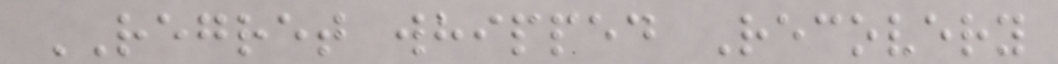REGRET whipped Recovery
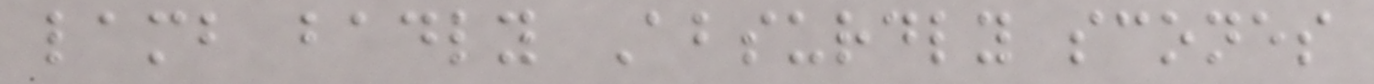lamb badly Absurdly scones
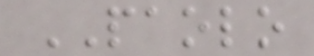PAOLO
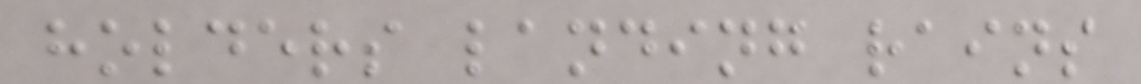holders landing rains
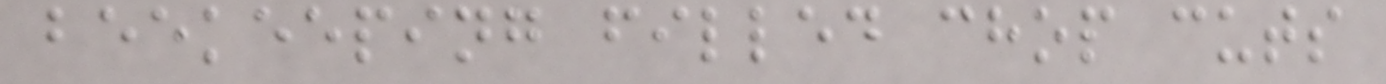beekeeping filled chop cuts
